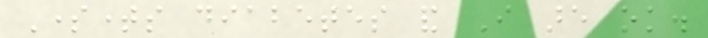Sometimes diabetes and I are ok.
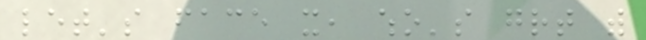let's face it, who's great with
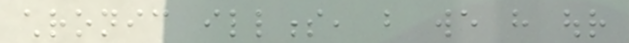chronic illness, but we have our
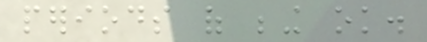periods of being ok.
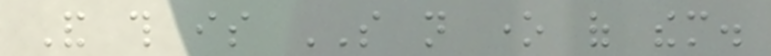And this is SO not one of them.
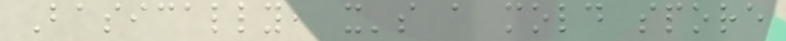Basically, it's a mold spore
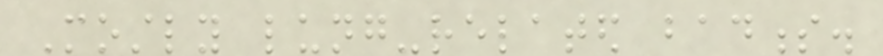Mostly lung-related badness.
